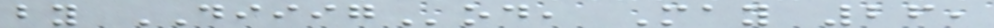by DIIIGod, May 26,
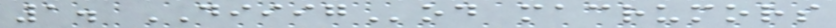1. DIIIGod macrumors
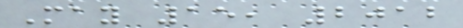May 15, 2012
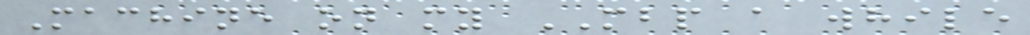Machine on my MBP a while
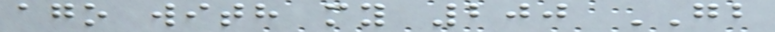ago with my 200 GB
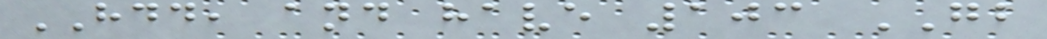HDD, and have 103 GB
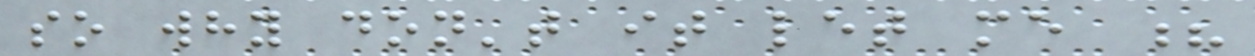so why don't it let me ?
